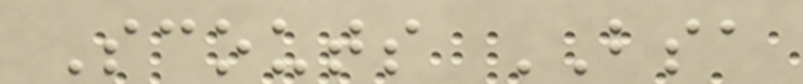Scouts BSA
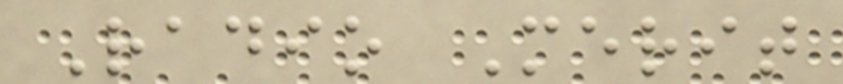Radio Merit
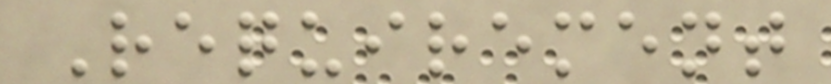Requirement
